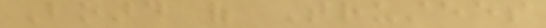Board of Trustees
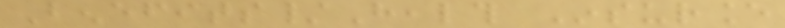Benefits/Health Insurance
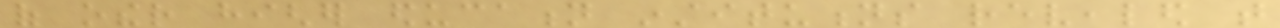of other higher education institutions revealed that
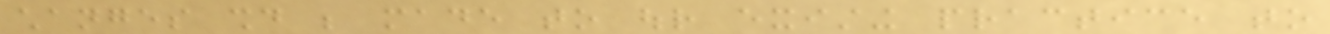changes should be made to our existing practice to
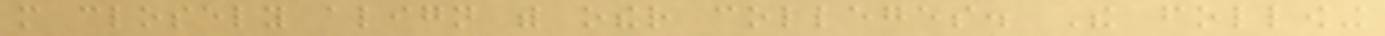more closely align with other colleges. The following
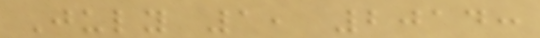July 1, 2014:
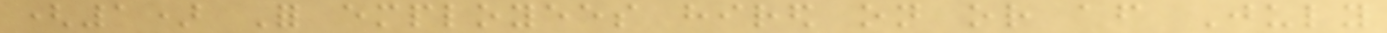(1) For employees hired on or after July
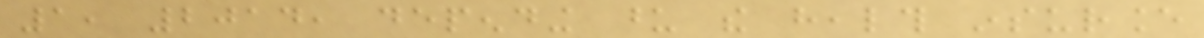1, 2014, depending upon the health insurance
